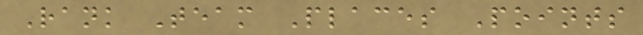Rank Team Places Points
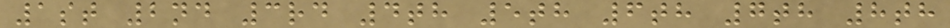1st 2nd 3rd 4th 5th 6th 7th 8th
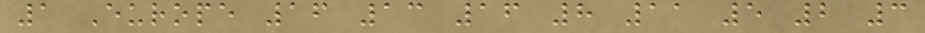1 Europe 16 13 16 8 11 5 2 3
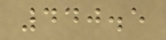440.5
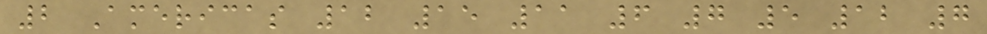2 Americas 12 15 11 6 7 5 12 7
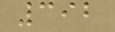392
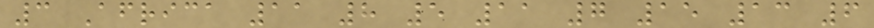3 Africa 11 8 5 11 7 15 13 6
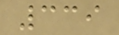339
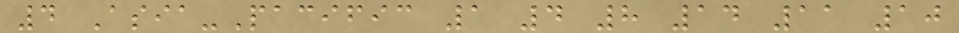4 Asia-Pacific 1 4 8 14 11 10
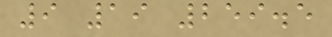9 19 259.5
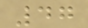47
